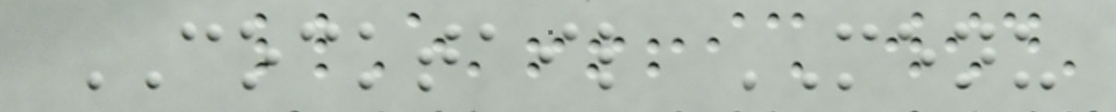COCKTAIL MENU
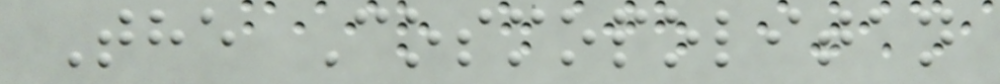The Cosmopolitan
